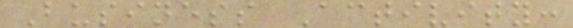Business Activity:
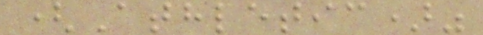(Athletic)"
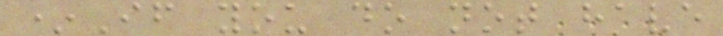*If you do not have
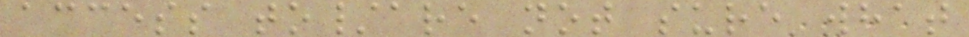access to/are not sure what
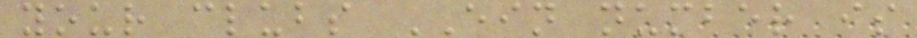your clubs EIN number is
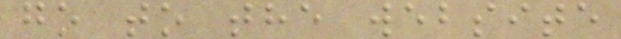go to the website
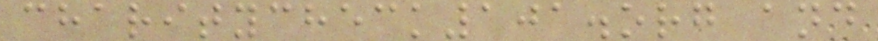charitycheck101.org and
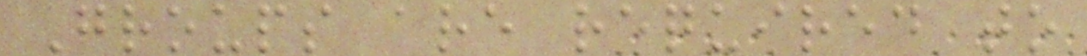Groups are required to
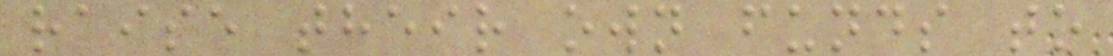raise their own funds to
